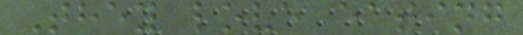They love eating
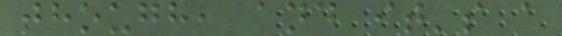though, and it's a
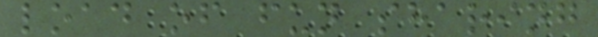load of fun sharing
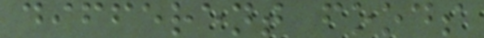different foods
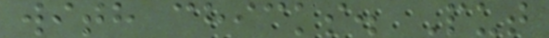with chicks. Put
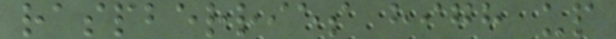raspberries high up
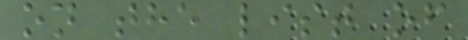on the list of
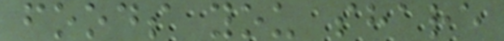foods you share
